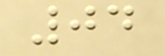04
